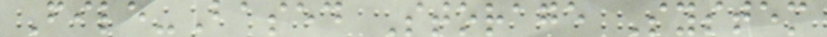File-Based Storage System
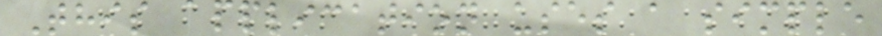This application uses a simple
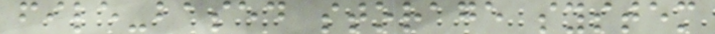file-based storage system
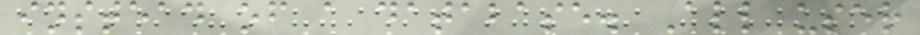instead of a database. All user
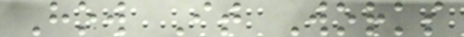How It Works
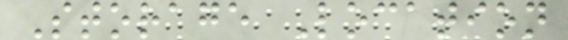Storage Location
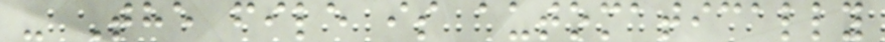- The file is automatically
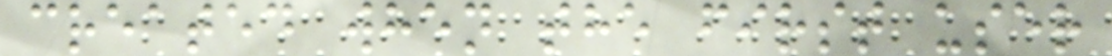created when the first user
